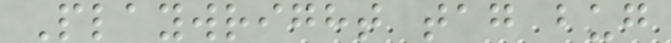Playwright tag bug
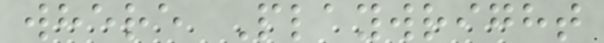where Playwright
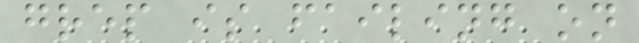grep is failing on
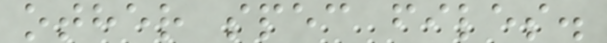other spec files.
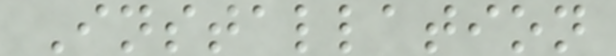Installation
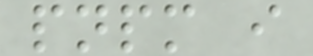pnpm i
